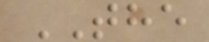THE
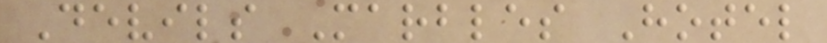Devils Marbles Hotel
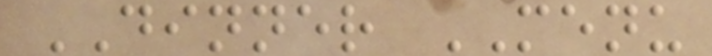DINNER MENU
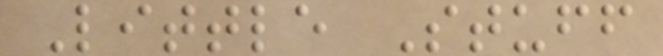Little Stuff
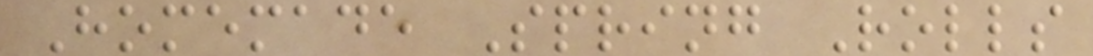Homemade Spring Rolls
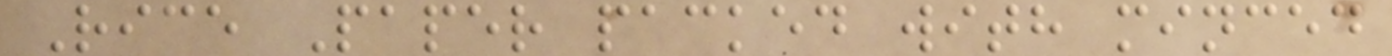Rice Paper packed with minced
